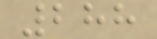288
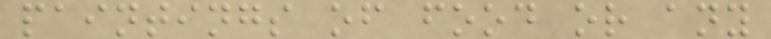paintings of food or any
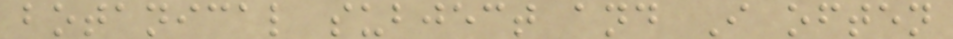botanical subject and I often
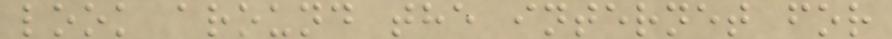look around the internet for
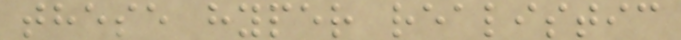these hyper realistic
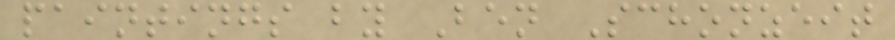paintings by Ben Schonzeit
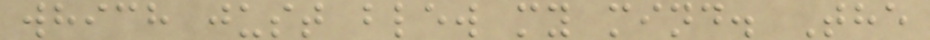which just blew my mind. The
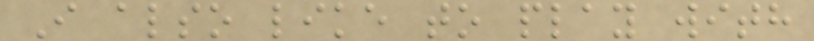I also like to play with
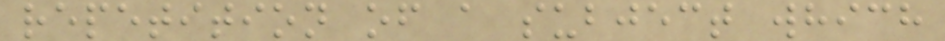repetition of a subject which
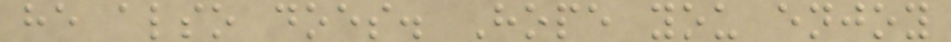he also does. Hope you enjoy
